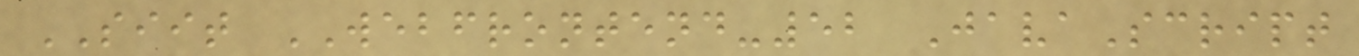SIIT WEBFRONTEND-52 JavaScript
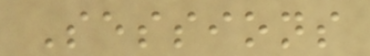Sessions
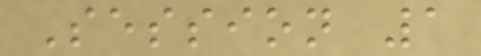Session 1
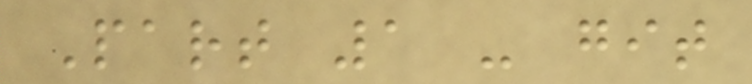Part 1 - git
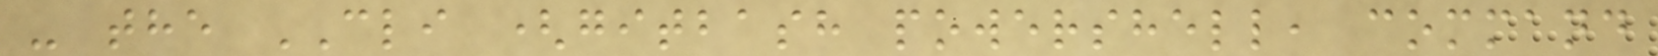- the CLI (gitbash powershell, command
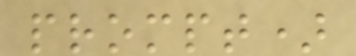prompt)
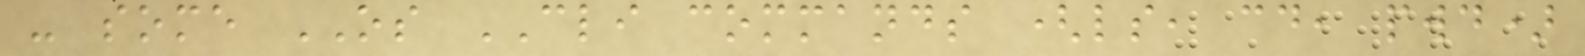- some OS CLI commands (ls, cd, pwd)
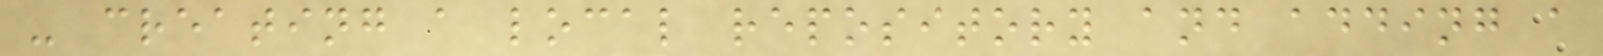- creating a local repository and adding a
